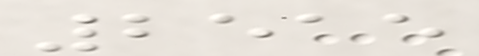2515
